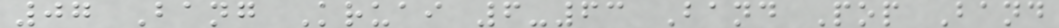07 Bang Kruai 6-63 Band Pop Band
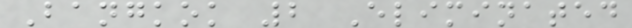Bangkok 2 Eliminated
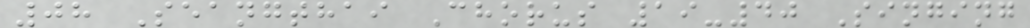08 Seangthai Chorus 19-40 Singing
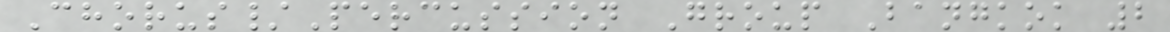Chorus/Percussion Group Bangkok 2
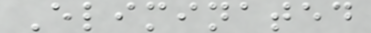Eliminated
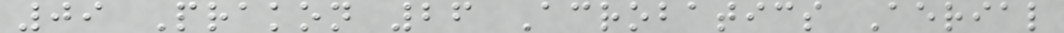09 Prakon 26 Acrobatics Aerial
